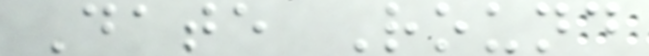Date Round
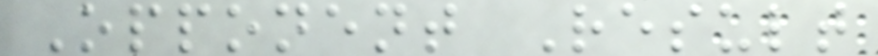Opponent Result
